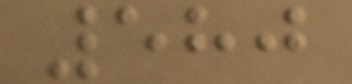580
